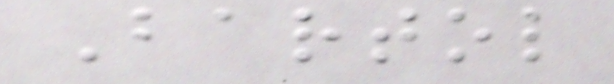Bartol
